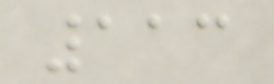113
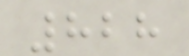828
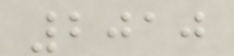2010
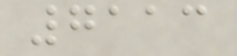7113
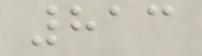813
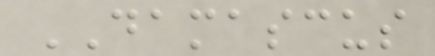DAMASCUS
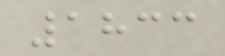1833
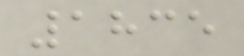1835
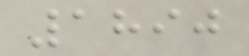1890
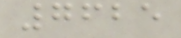7625
